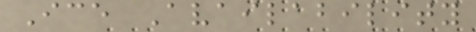Ice Availability
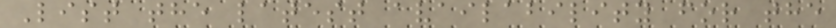List the latest availability for the
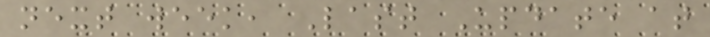next week, Last Update at
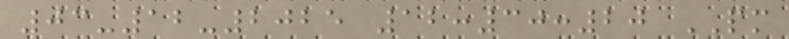03-12-2025 12:30:20 PM
